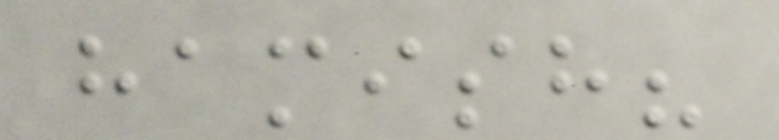hamish?
